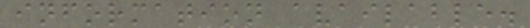information available.
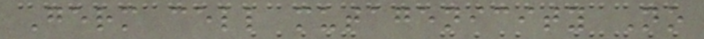Germ cell mutagenicity No
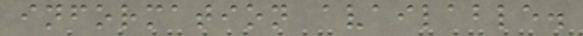information available.
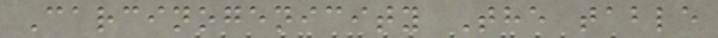Carcinogenicity The table
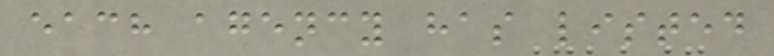each agency has listed
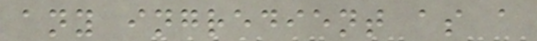any ingredient as a
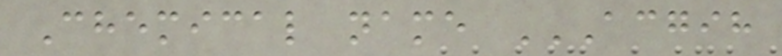Chemical name ACGIH
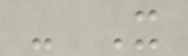- X
